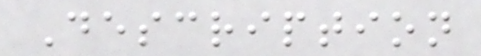Description
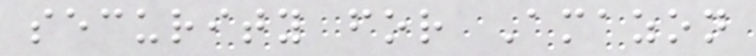security for Amazon
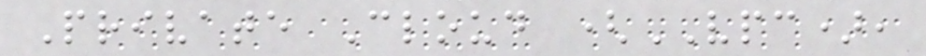Private Cloud (VPC),
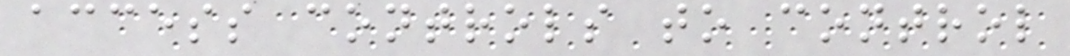access controls to control
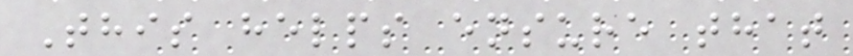This helps ensure that
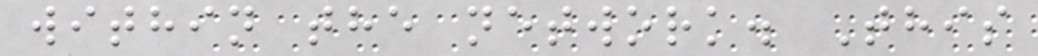within the network. This
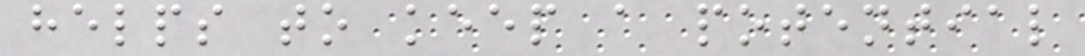helps to keep a potential
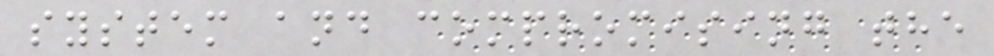system and compromising the
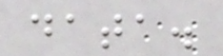data.
